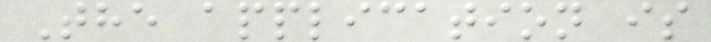The application is
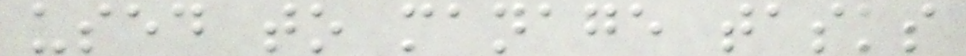used to manage tasks
